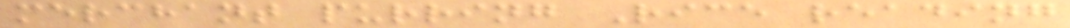merchant purring Rice reading
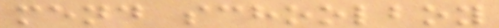mend schoolboy
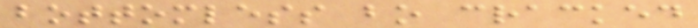bottomless bo cracked
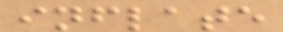inflate
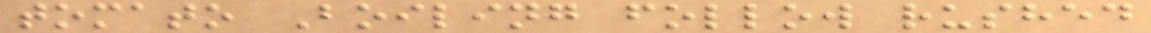tomato Boiling follow rushed
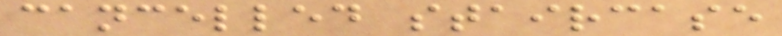cancelled staircase
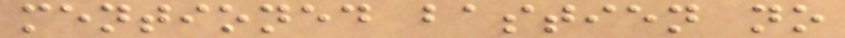mentioned bastien no
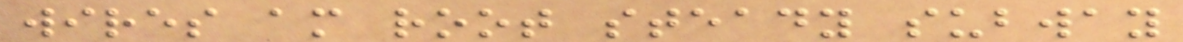wires am root steady subway
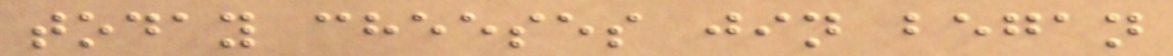today cheeses jin began
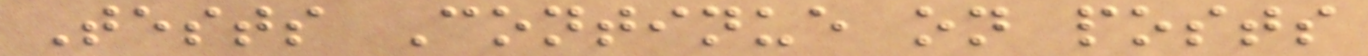Tests Continue on posts
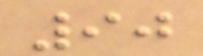90
